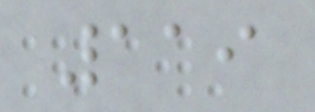119
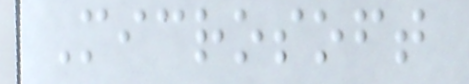Microsoft
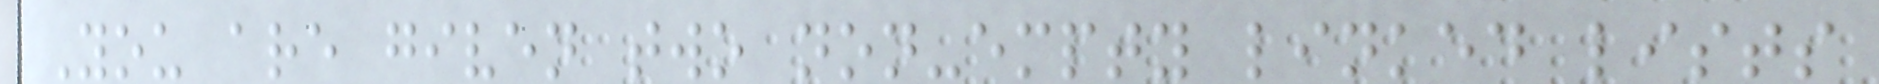You are given two non-empty linked lists
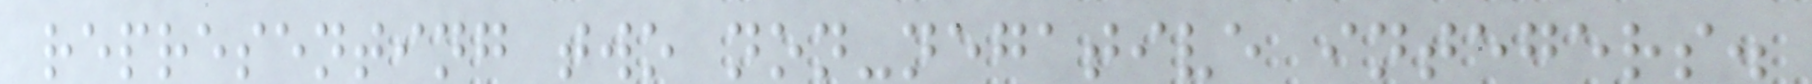representing two non-negative integers.
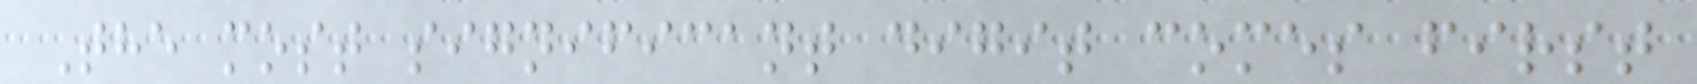The most significant digit comes first
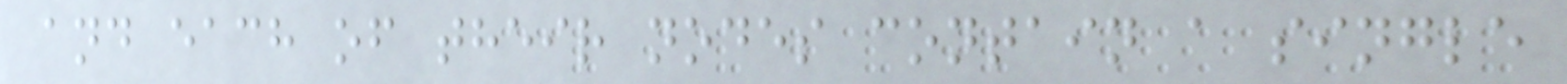and each of their nodes contain a single
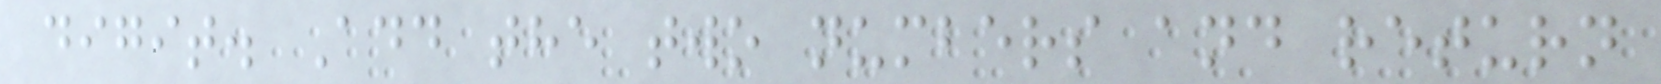digit. Add the two numbers and return
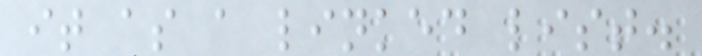it as a linked list.
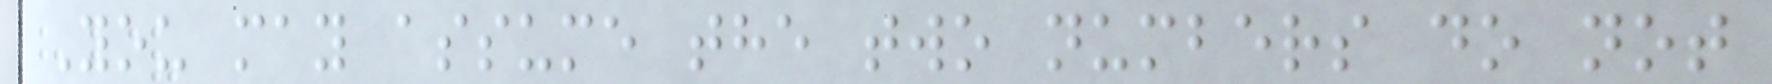You may assume the two numbers do not
